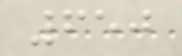650
